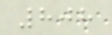808
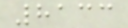8133
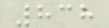838
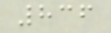836
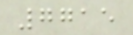7715
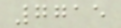7715
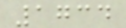1734
